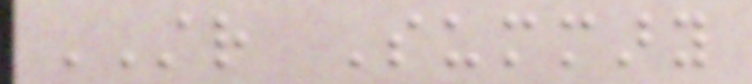STR Summary
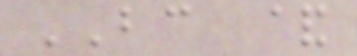BC &
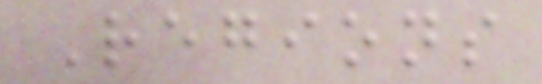Regions
